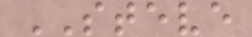STEVE
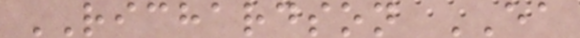RICHARDSON EA
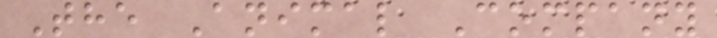The Animal Company
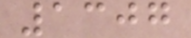1307
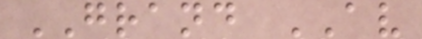GRAND AV
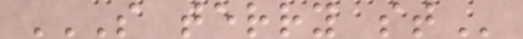S TERRY ST
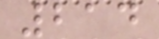214
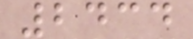2434
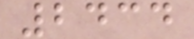2434
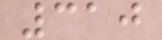310
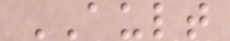AULT
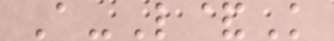A-L&K
